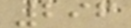296
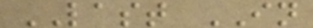LAST IN
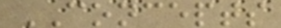CONCEPTS
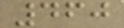460
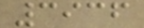3936
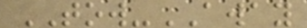TOW-AWAY
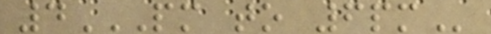4PM TO 6PM
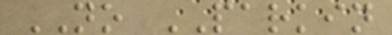NO PARKIN
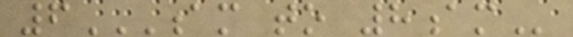6AM TO 8AM
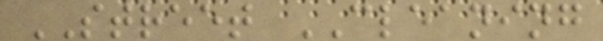STREET CLEANING
